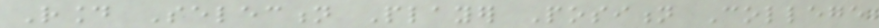Round Selection Player Position College
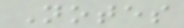Notes
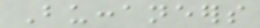Buccaneers
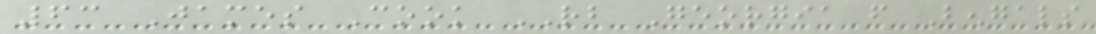63 James Cook RB Georgia from Bengals
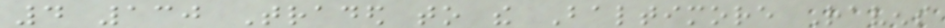4 130 Traded to the Baltimore Ravens
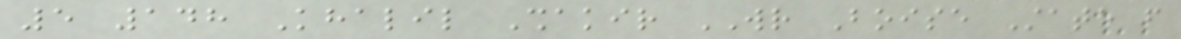5 148 Khalil Shakir WR Boise State from
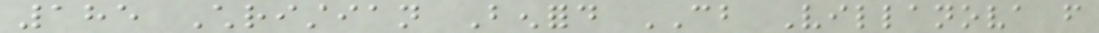185 Christian Benford CB Villanova from
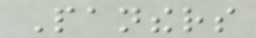Panthers
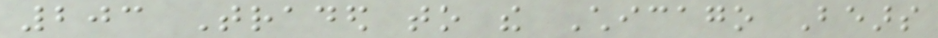203 Traded to the Chicago Bears
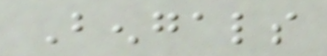Bengals
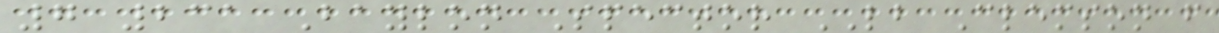7 231 Baylon Spector LB Clemson from
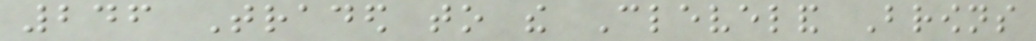246 Traded to the Cleveland Browns
